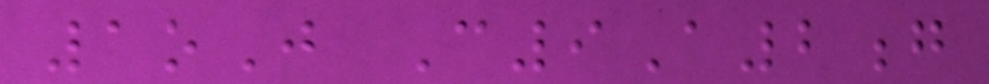1oJ C9A2g
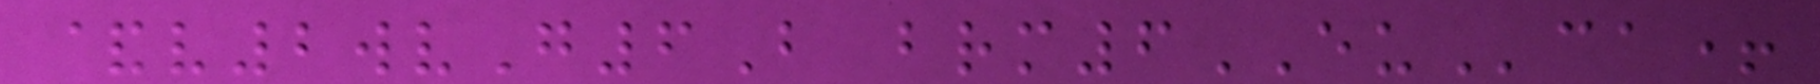&v2wvG6B brm6EUca+
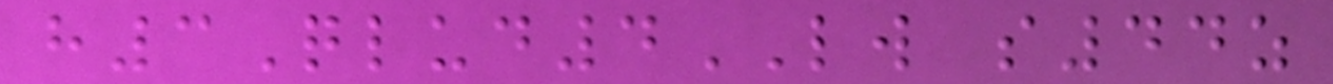h3Qlud4LW s44z
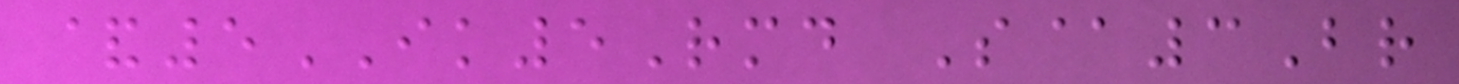&5IK5Rmd S@3Br
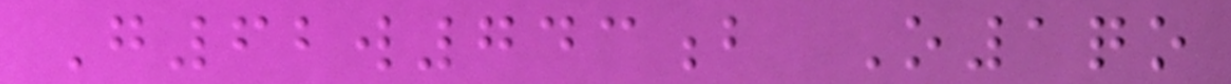G62w743b O1qo
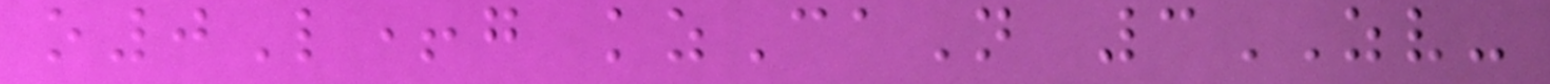o0L+g kzCaN 3ZV-
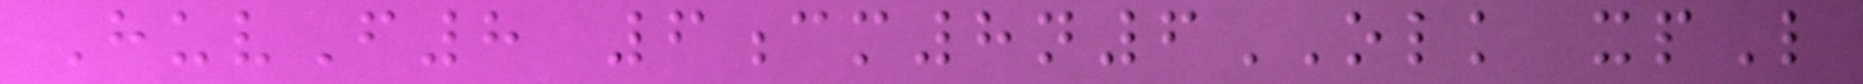HuvF8 6cm8n6OLK xpL
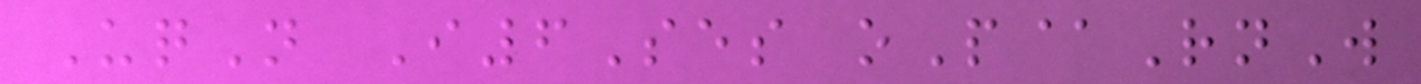UqN I6Ses oP@RnW
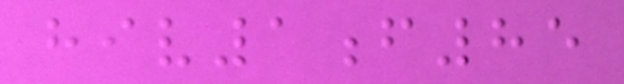hiv1f85
